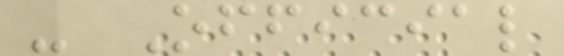- Official
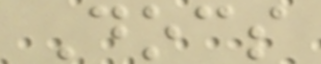Docs
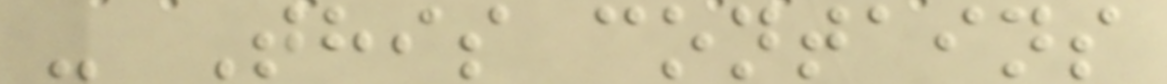- This contains
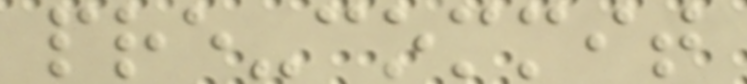pre-commit
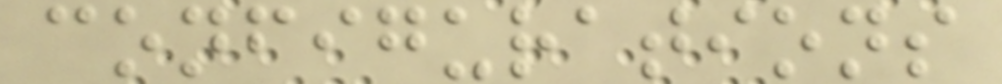configurations
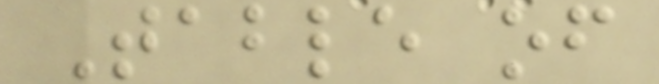Table of
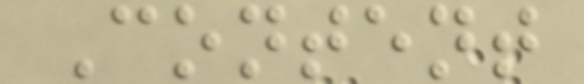Content
